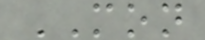MON
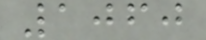1060
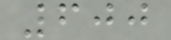600
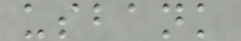usbank
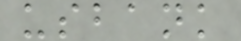usbank
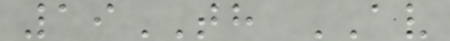19TH AV
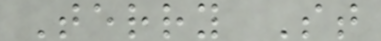Terry St
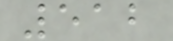512
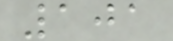101
